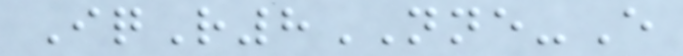IqR8NNE-E
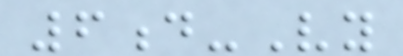6d-Vy
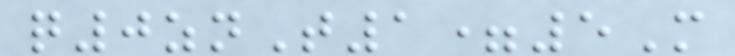q0znT1=5M
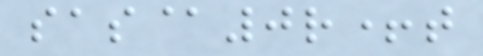sas@0r+t
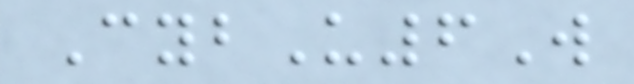CybU6W
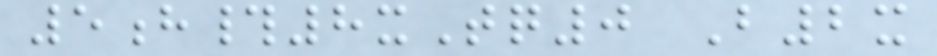5h#8xTq0 B2x
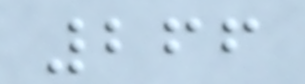266
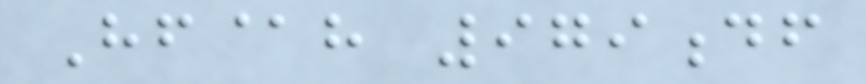Hf@h 979df
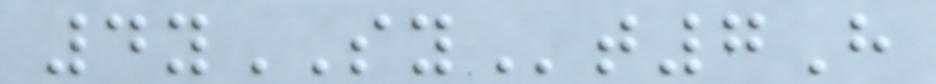4ySYt7H
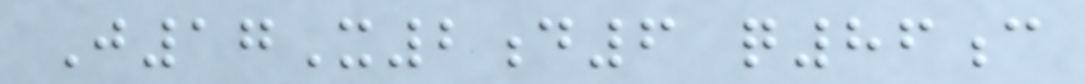J17X2d6 q86c
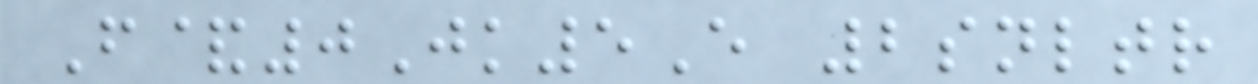F&0Jk5E 2snltr
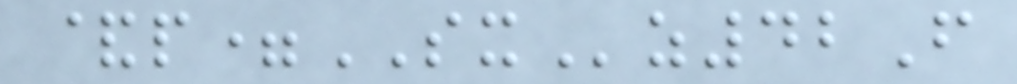&p=SXz42F
